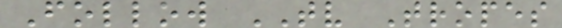Follow TV Tropes
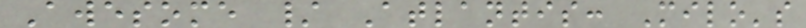Awesome / Atlantis: Milo's
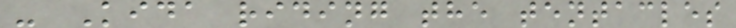- Kida riding the tentacles
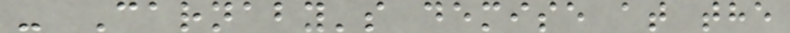- Carnaby's demise at the
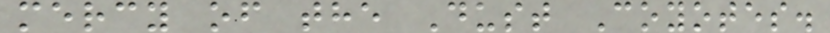mercy of the Dust Coyotes.
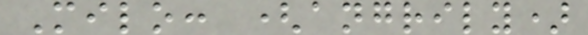Milo: (angrily)
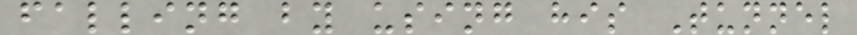falling by using his Tunnel
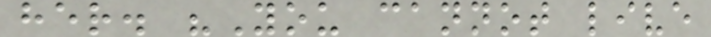her. "You cannot live
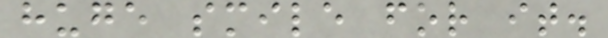huge smile for it.
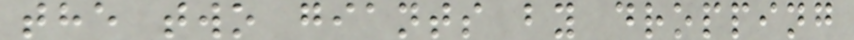the two giants by dropping
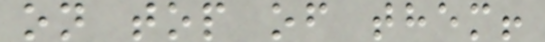on top of them!
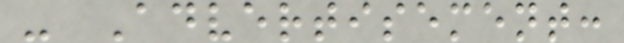- Advertisement:
